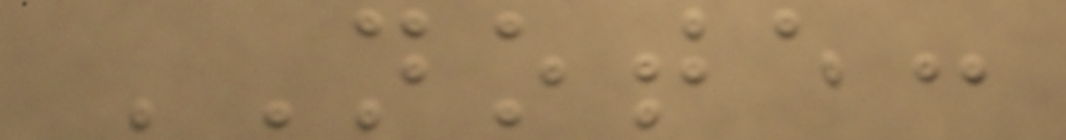NOTE:
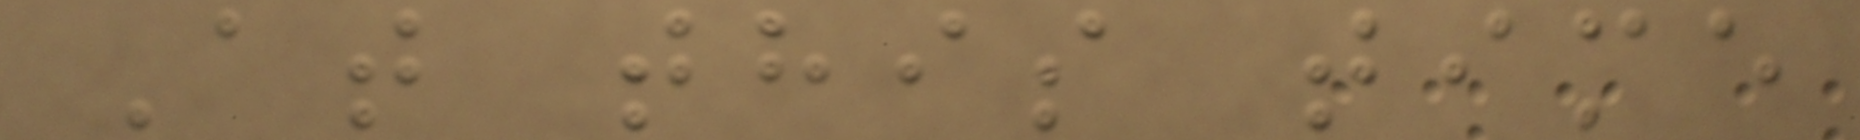At this time
